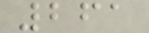261
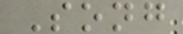Song
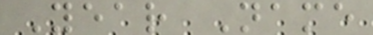Year Name
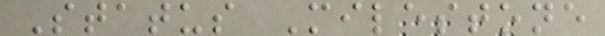Status Milestone
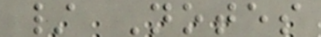/ Notes
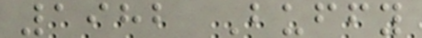1982 Buffy
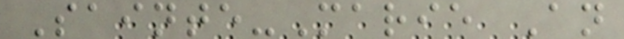Sainte-Marie An
